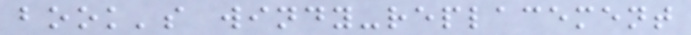book's windy-replacement
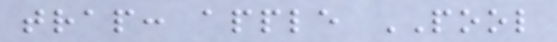trap: apple POOL
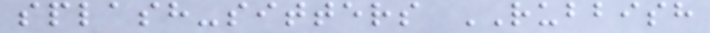splash-sitters RUBBISH
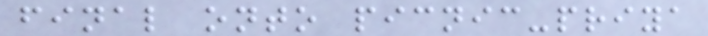final onto picnic-priya
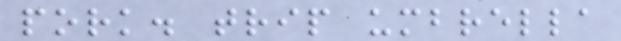pork. trip umbrella
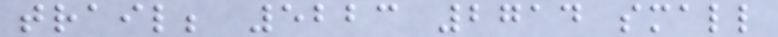trail; 5223 2714 small
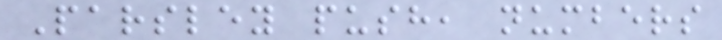Parsley push, numbers
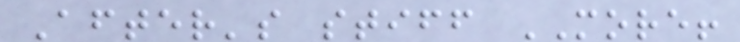After's stiff MORE!
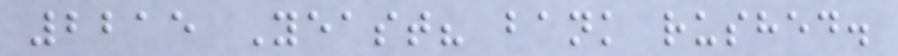2215 Yeast? bank rushed.
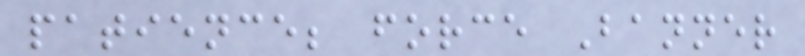patience; force Banner
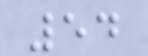54
